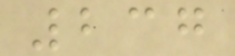237
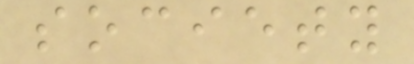society
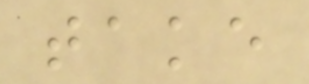take
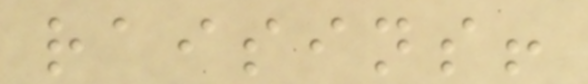raisins!
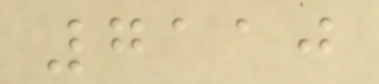7110
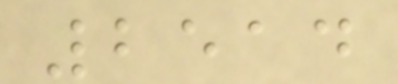2514
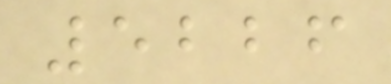5226
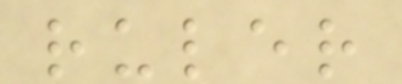ruler
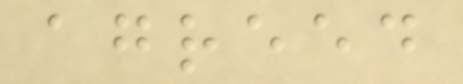agreed
